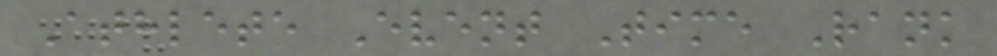Athlete Event Time Rank
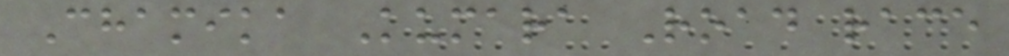Chamika Kumara Road race
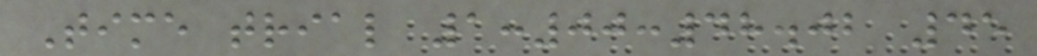Time trial 1:00:48.02 45
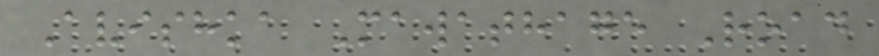Avishka Mawathage Road
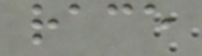race
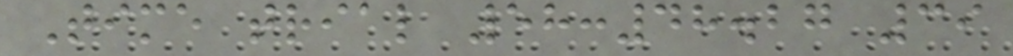Time trial 58:48.27 39
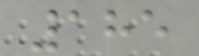185
